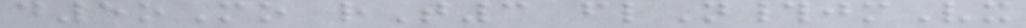d5oMo rT3 flN#jmVx
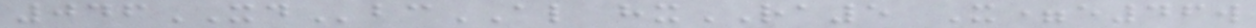046XDbcAL hxRA5 X=e46w
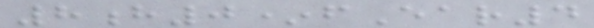8h0*fEar4
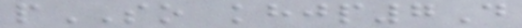pSO khjp7D
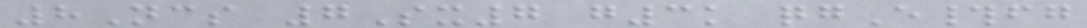8Ncs 7Sx7 g3k qgE#fg
